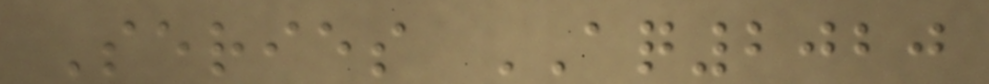Series AQ2020
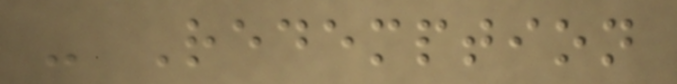- Redemption
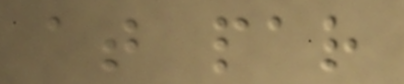at par
